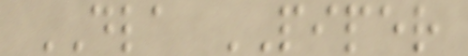DLA PIPER
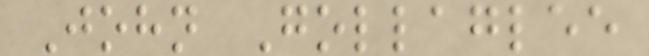John Gollaglee
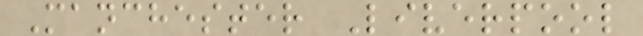Manchester Liverpool
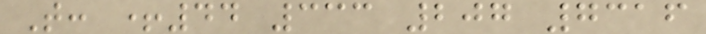T: +44 333 207 7316
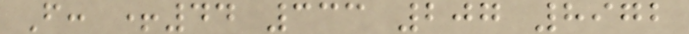F: +44 333 207 8972
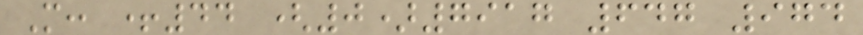M: +44 (0)7917 647 974
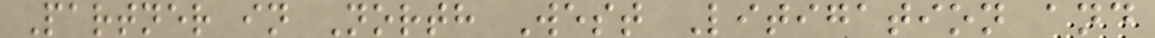Partner in North West Litigation and
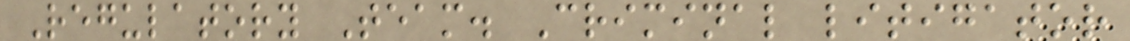Regulatory Team. Criminal litigator
